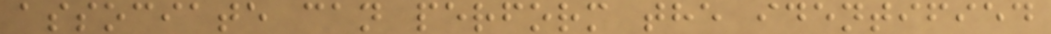associate can perform the identified
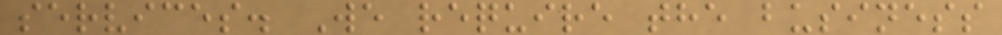services. We require the business
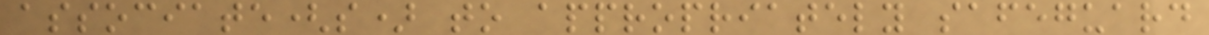associate(s) to appropriately safeguard
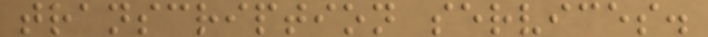transcription services.
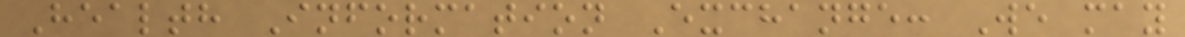Health Information Exchange: We may
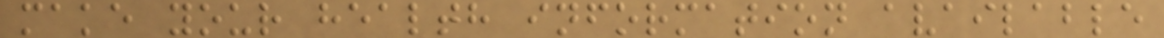make your health information available
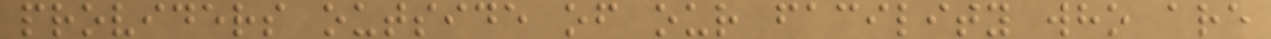providers outside of our facility who are
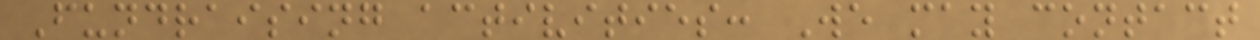Fundraising activities: We may contact
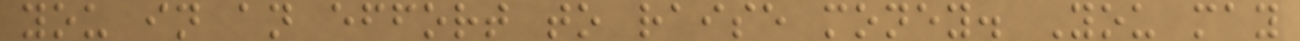you in an effort to raise money. You may
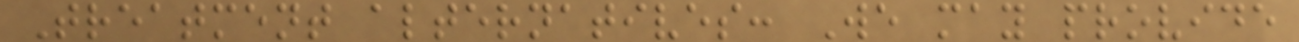Treatment alternatives: We may provide
